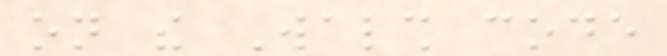on the Walsh code
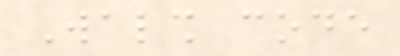Walsh code
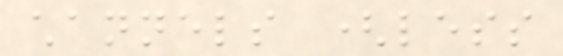channels (less
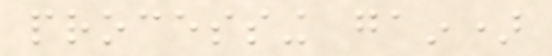processing gain)
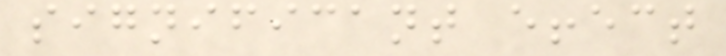significant effect
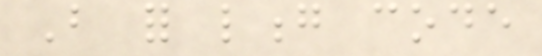But for long code
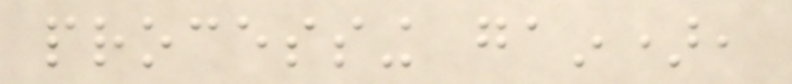processing gain),
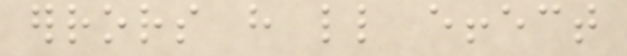errors have little effect
